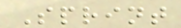Sprint
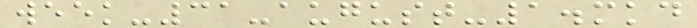week-31-august-1.mkd
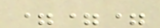===
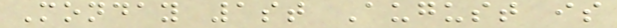Monday 1st August is
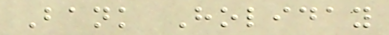Bank Holiday
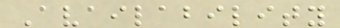Availability
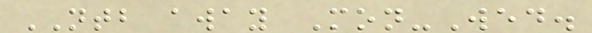NTB away Mon-Wed.
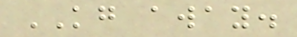KG away.
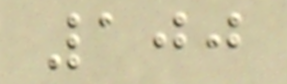100
